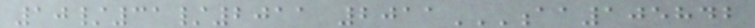10/31/2011 2011AA105842
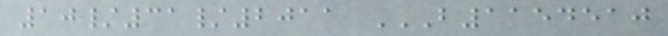10/31/2011 B1154510
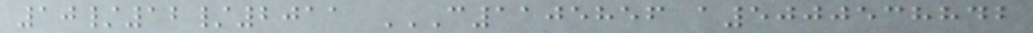10/12/2011 C1105856 A5000538842
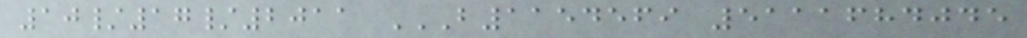10/17/2011 B1154569 5111684045
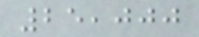25,000
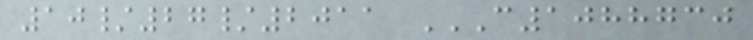10/27/2011 C1088730
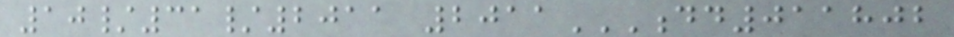10/31/2011 2011DD011802
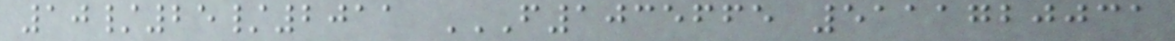10/25/2011 F1035665 5111720031
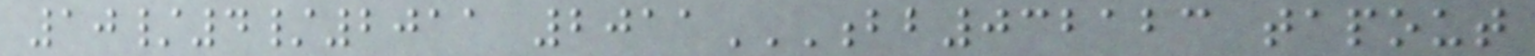10/4/2011 2011BB032123 TAPOUT
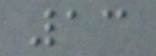13
